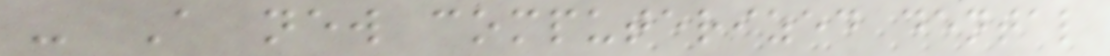- A new computerized dental
